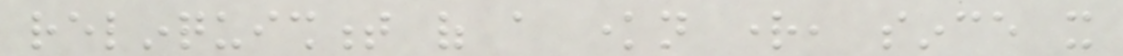relinquishment of a known right, since it
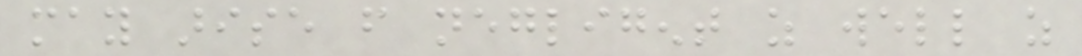may arise from negligent as well as
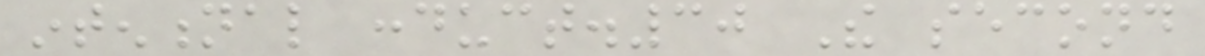intentional conduct.30 The second
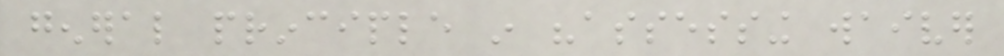general principle in "assessing waiver
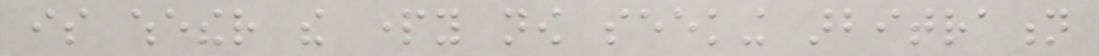is whether the party now seeking arbitration
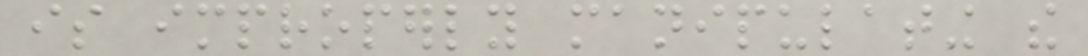is improperly manipulating the
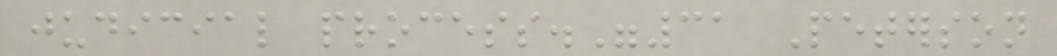judicial process."31 Peterson
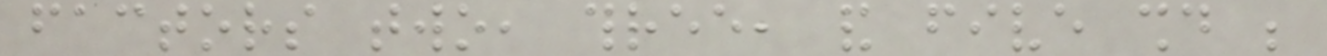factors two, three, and five should be
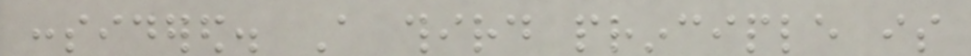considered. A third principle is
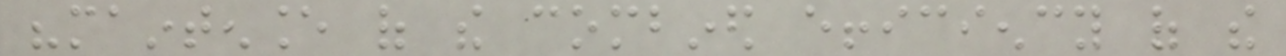"maintenance of the combined efficiency of the
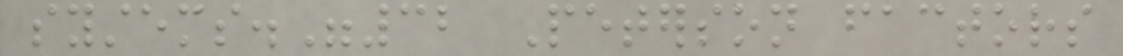systems."32 Peterson factors
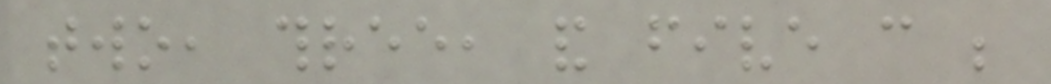two, three, and five can be
